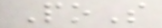PoS
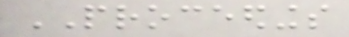PROCEEDINGS
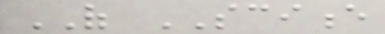OF SCIENCE
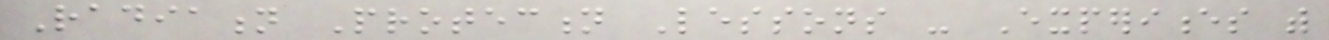Radiation Protection Lessons - Experiences with
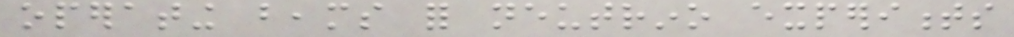operating beams for neutrino experiments
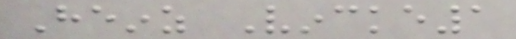Heinz Vincke1
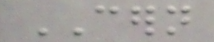CERN
